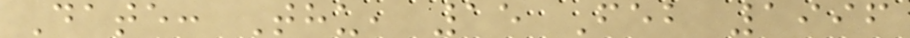Date: Thu, 15 Feb 1996
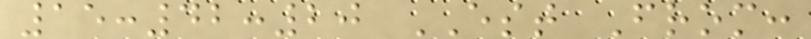15:42:20 EST From:
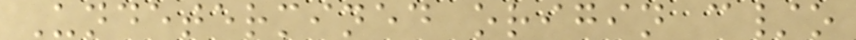Undetermined origin c/o
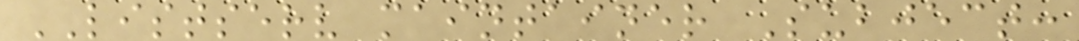LISTSERV maintainer Subject:
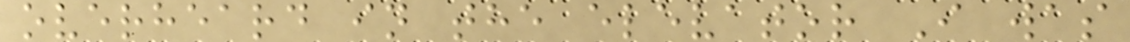overheard in the elevator I was
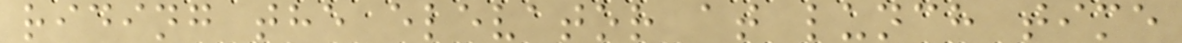riding the elevator at lunch time
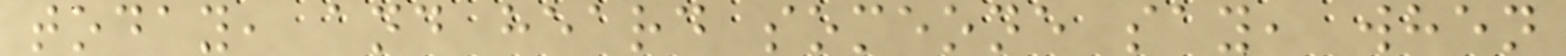today, and heard someone say, when
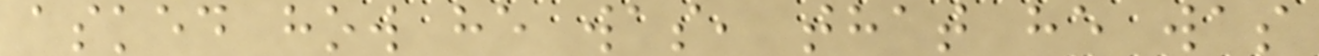asked how he was, that he was
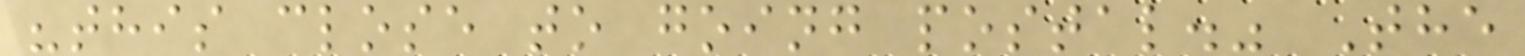"this close to going postal." The
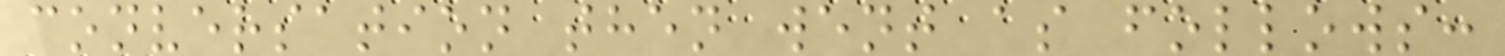conversation then went as follows:
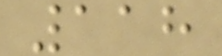118
